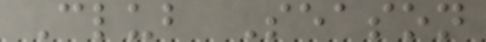Club Season
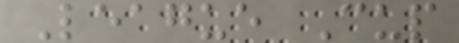League Cup
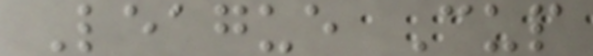League Cup
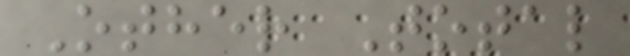Other Total
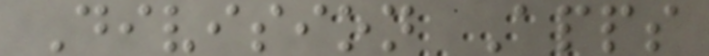Division Apps
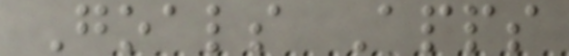Goals Apps
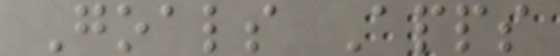Goals Apps
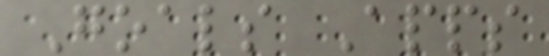Goals Apps
